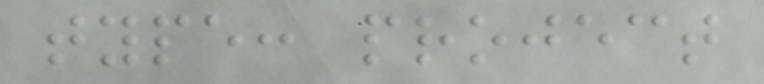type: project
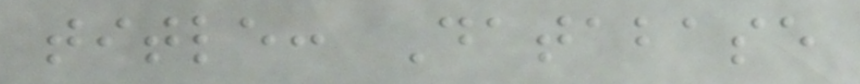title: Database
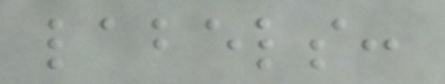labels:
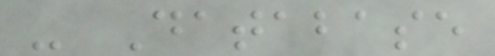- Database
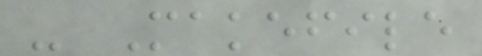- Makefile
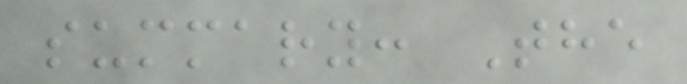summary: The
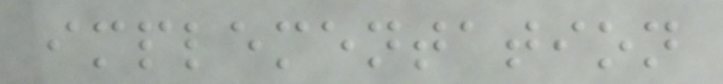implementation
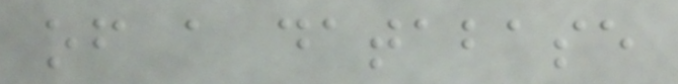of a database
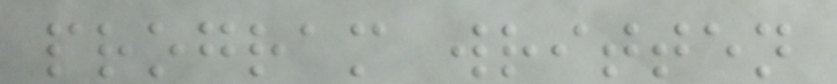program written
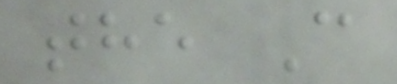the C
